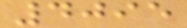4095
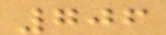706
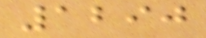1290
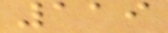119
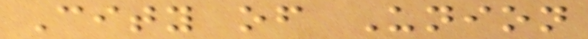City of Union
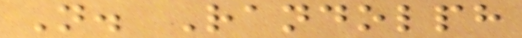N. Randolph
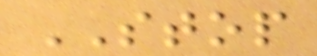STOP
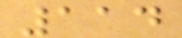114
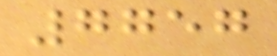7757
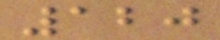120
